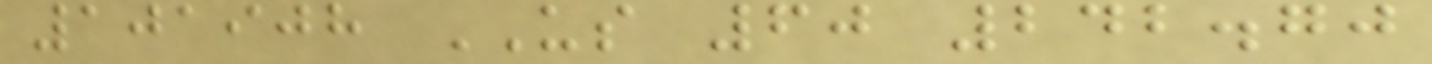101908 US 60 242.70
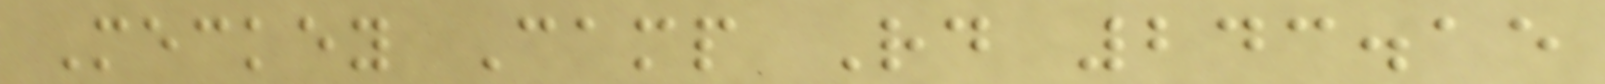Meckey Camp Rd 243.15
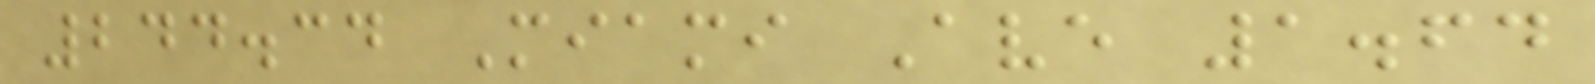244.34 Miami Ave 1.64
